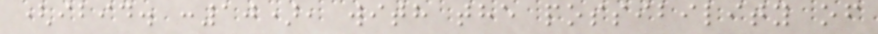(ibid. :10), with the possibility of
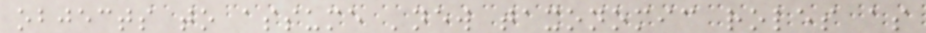objects to assume 'new taxonomic roles as
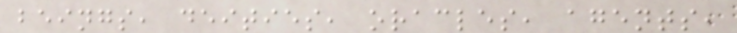beings, deities, oracles, agents,
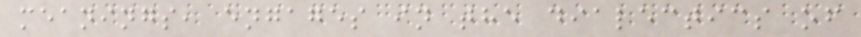meanings, engages in the dialectics of
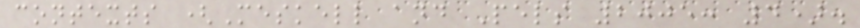contexts (Meskell and Pels 2005: 4).
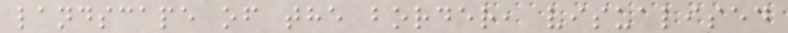landscape of the border, visualised
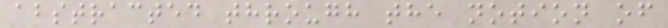abstracted through the notion of
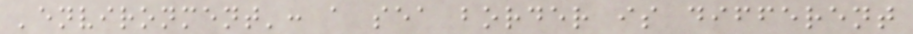'environment': a sea border is different
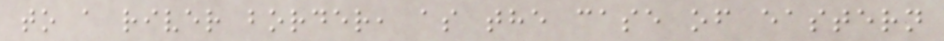to a river border, as the case of eastern
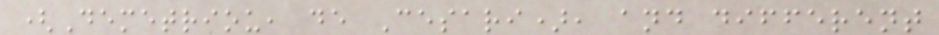(Demetriou, de Cesari), and different
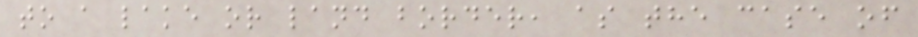to a lake or land border, as the case of
